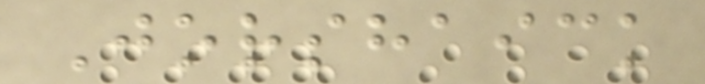Jorshaick
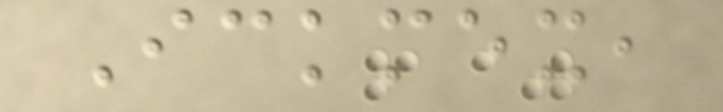Ickmex,
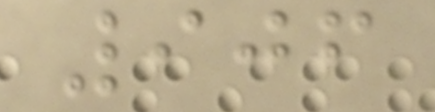906
